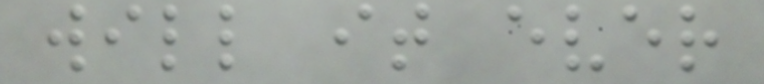will it ever
